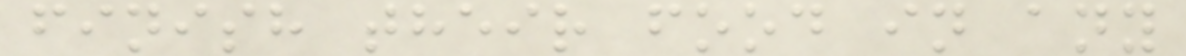finish their food in any
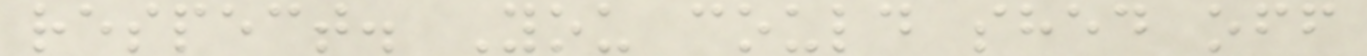respect. You could shed off
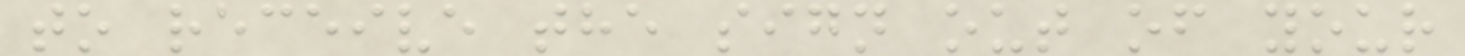to receive the sign out of your
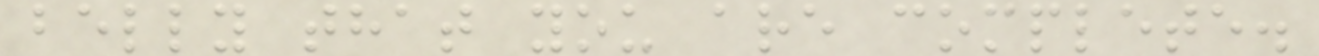belly that you are complete.
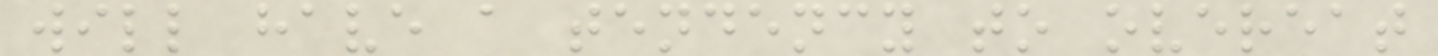will have a tendency to overeat
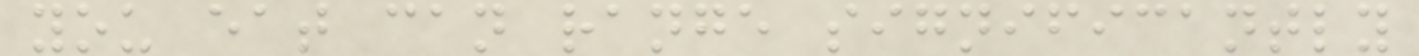you eat can range significantly
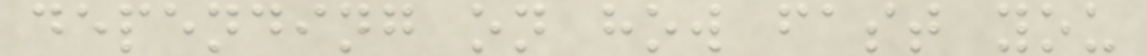depending on how fast you
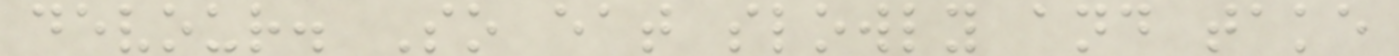devour. So eat slowly and take
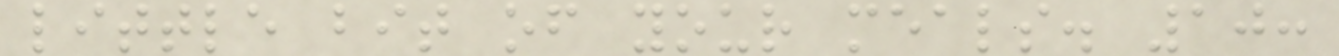little bit of your meals. 10:
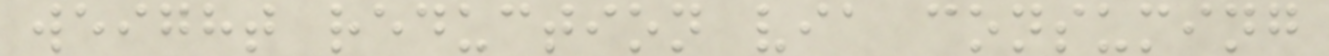weight reduction via consuming
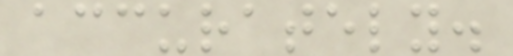accurately.
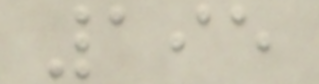195
